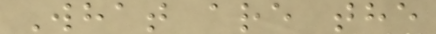What are the
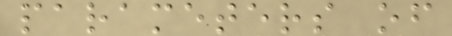parameters of
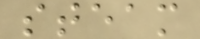steam
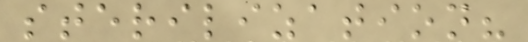sterilization?
